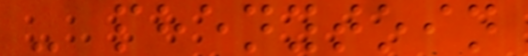- phenytoin
